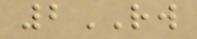2RW
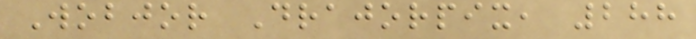Wobjor Drajorpix, 288
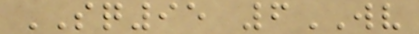SQ95 6WV
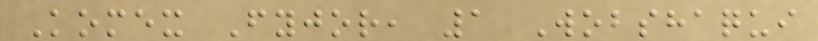Komex Fyjor, 1 Wobshaqui
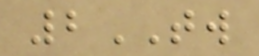2TW
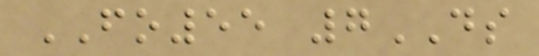FO55 7DS
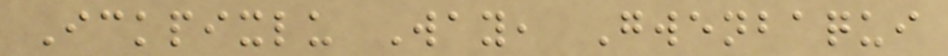Ickpixlu Way, Gwenbaqui
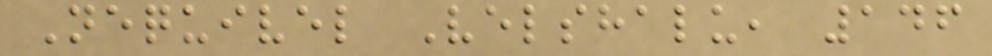Nequivel Velshalu, 146
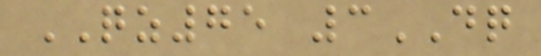QZ75 3DQ
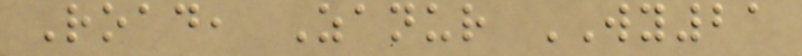Road, Zanur WY21
